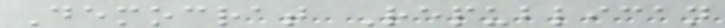Democrat Republican
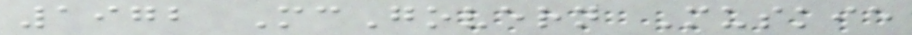1972 McGovern Muskie
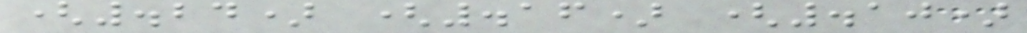(.24) (.16) (.10)
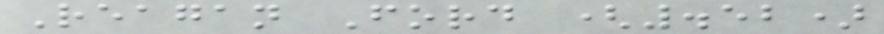Reagan Ford (.52)
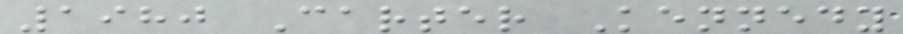1980 Carter Kennedy
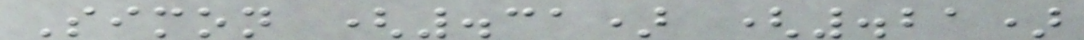Simon (.31) (.21)
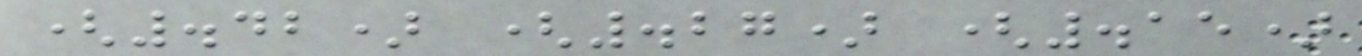(.42) (.27) (.15)
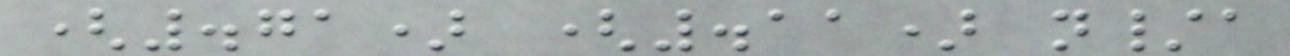(.71) (.11) n/a
